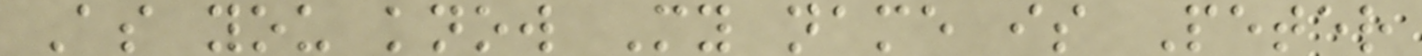As you know My name is Peter
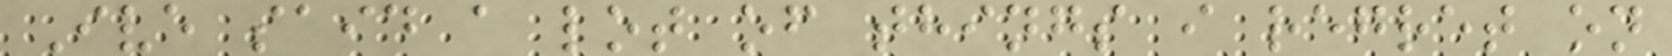Ive said a lot of things i regret on
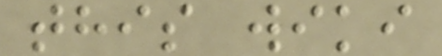this wiki
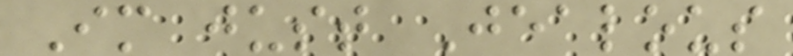Im just Jealous
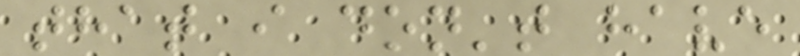that i don't have
